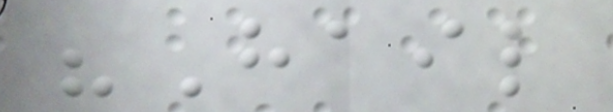"Hail
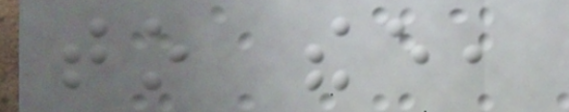to thee,
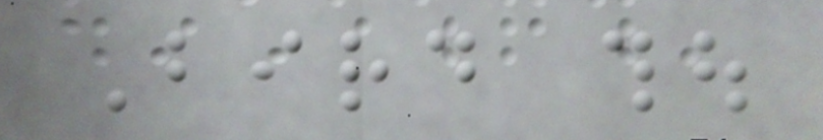Bird thou
